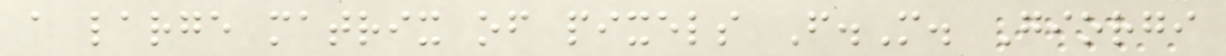a large matrix of pixels F.M. Giorgi
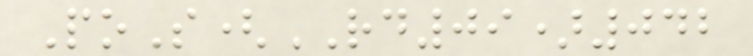PoS(RD09)042
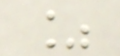%
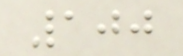100
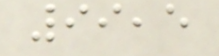99,5
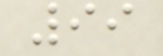99
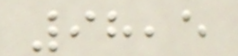98,5
